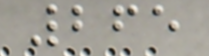265
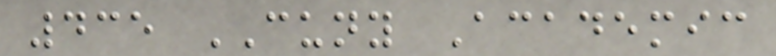435 CUNY Academic
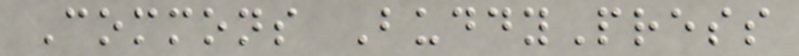Commons BuddyPress
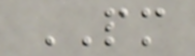PM
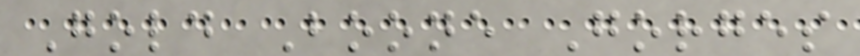Gold Boone Gorges
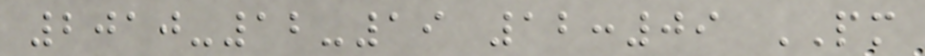2010-12-19 12:09 PM
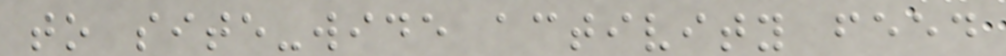to site-wide activity feed
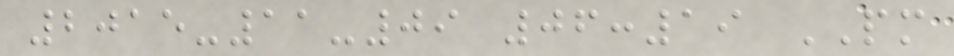2015-11-09 06:19 PM
